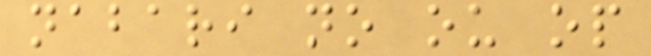nabari no ou op
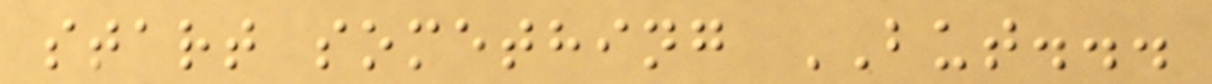start something BUT...
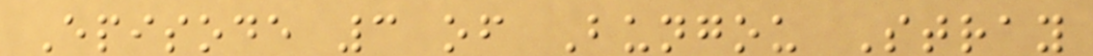Episode 3 of Bungou Stray
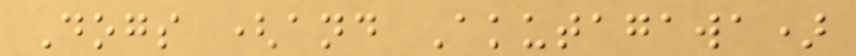Dogs (and Akutagawa)
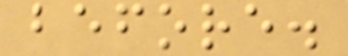before.
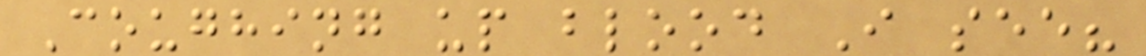Coughing up blood I see?
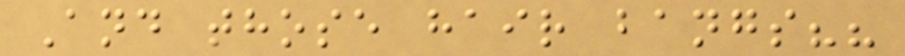And those hair bangs??
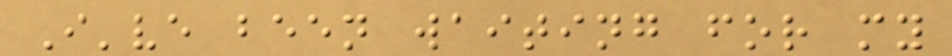I've been waiting for my
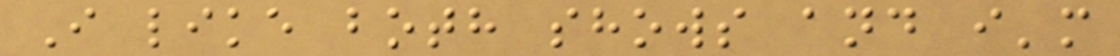I like both shows and i'm
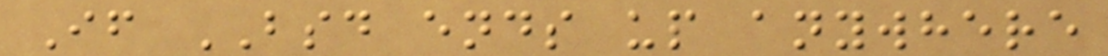If BSD ends up anywhere
